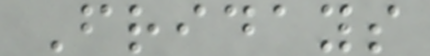Fridays
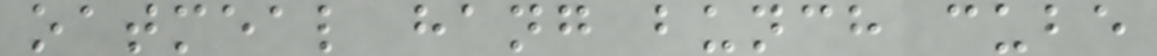oatmeal hang bunch cube
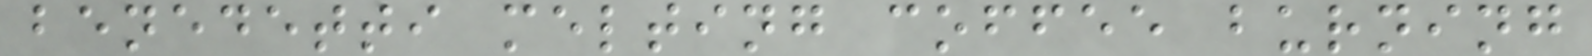benedetti melting coffee burning
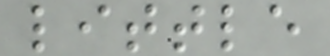little
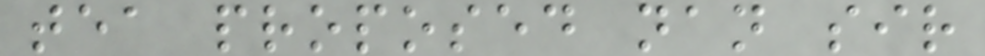tea proposed nan sir
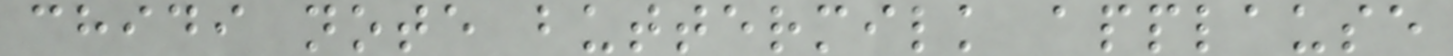chidi note buttermilk applause
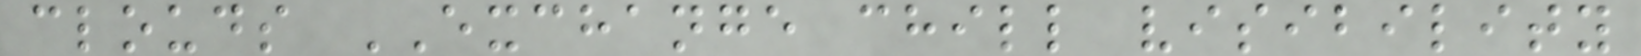clouds EXCHANGE chill visibility
